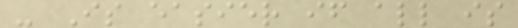- Is easier if all is
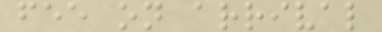fee on arrival
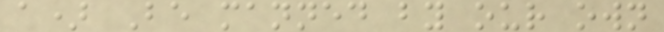a) Be manned by our own
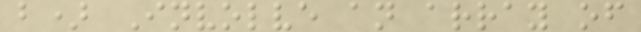b) Involve an array of
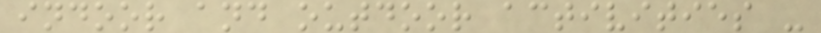indoor and outdoor activities -
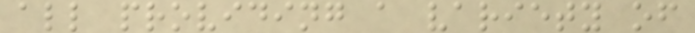all providing a variety of
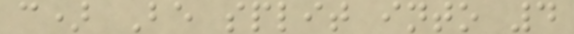c) Be split into 4
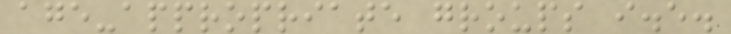age-appropriate groups i.e.
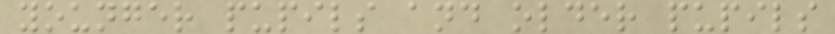younger pupils and older pupils
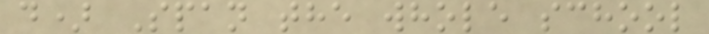d) Span the whole school
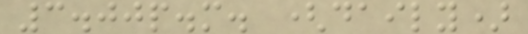3.00p.m. (daily)
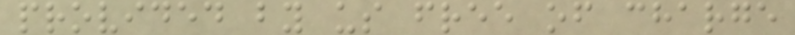provided by us free of charge
